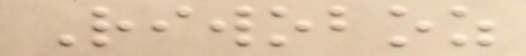Riwoboz
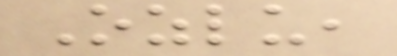Ozlu,
